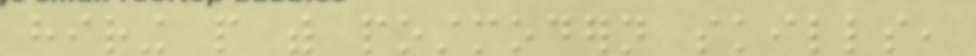hiring people with postmodern skills,
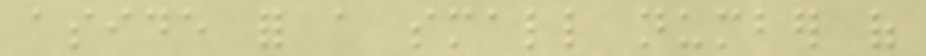aside for a small number of
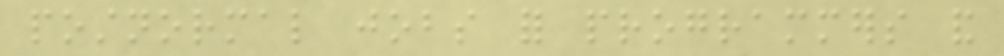postnormal jobs for programmers and
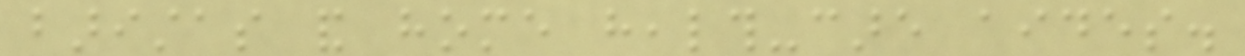baristas and home health-care aides.
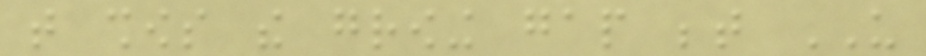that shows the growing gap between US
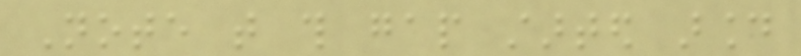Note that this gap started around
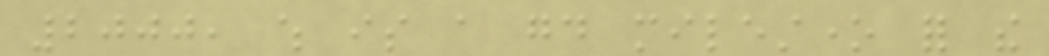2000, which is a good milestone for the
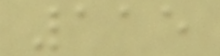115
